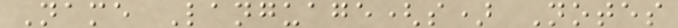Name Language(s) Notes
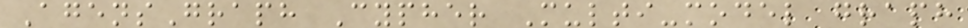AgensGraph Cypher Multi-model graph
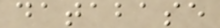database
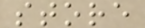store
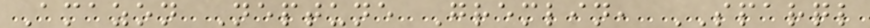Amazon Neptune Gremlin, SPARQL
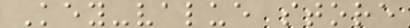Key-value store
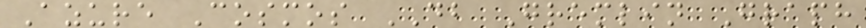Azure Cosmos DB Gremlin Graph
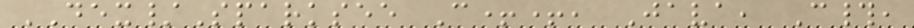DEX/Sparksee C++, Java, C#,
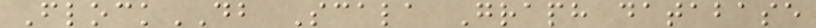FlockDB Scala Graph database
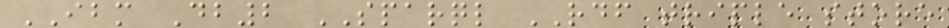IBM Db2 SPARQL RDF triple store
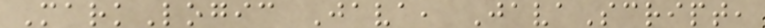MarkLogic Java, JavaScript,
